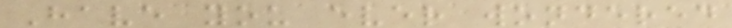Have you ever wondered
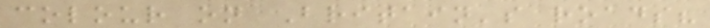colour on Britain's roads?
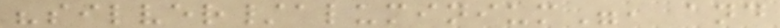"silver/aluminium", and
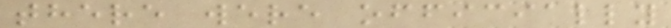there were officially
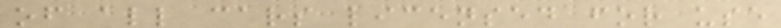of all cars licensed for use
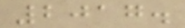2017.
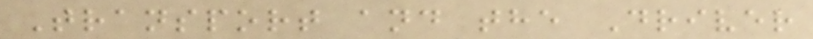Transport and the Driver
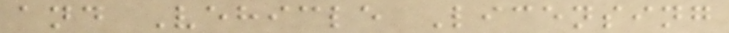and Vehicle Licensing
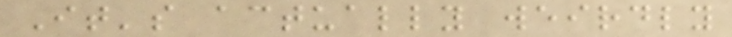It's actually weirdly
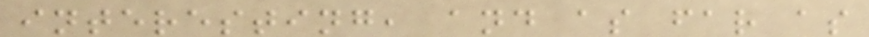interesting, and as far as
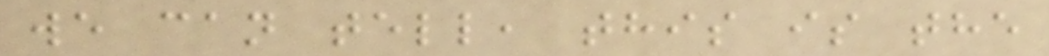we can tell, this is the
